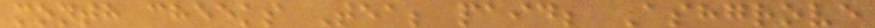month cheeks Tea; paid; Ashgrove
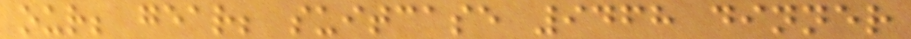our; gear; suitcase 9468 dinner
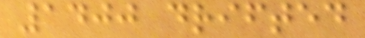1400 drifted
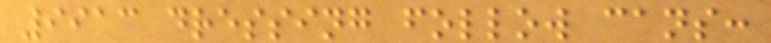9913 dressing follow cans:
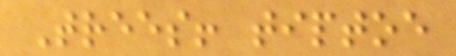Trees! tiptoe
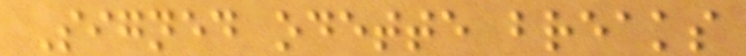Signed odette breaks
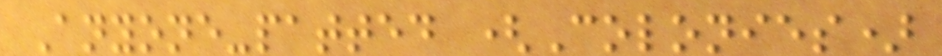Anyone-patted (Colonies)
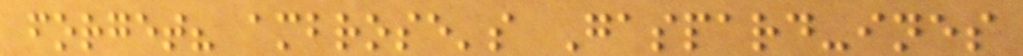forget? ambrose's Gaspard-ines
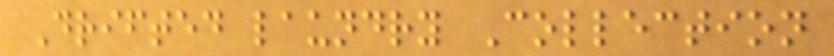Drifted laundry Collection
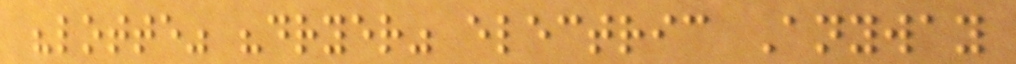"lotte" "dryer" electric Anyway
